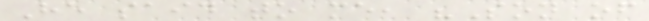He said to me, "Son of
